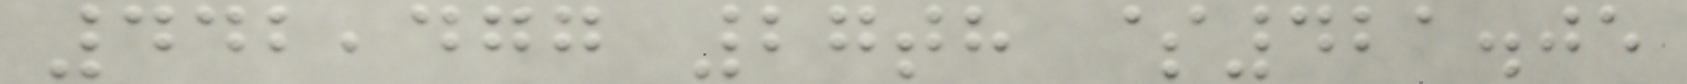442,477 27th $421.05
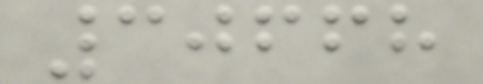30668
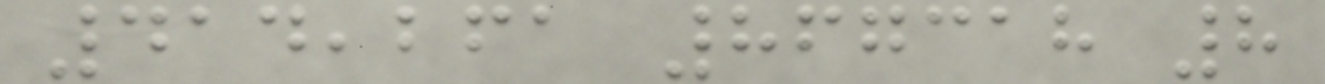414,261 867318 8
